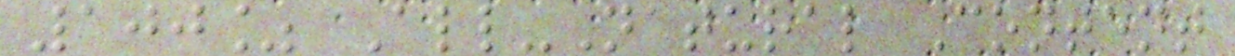100% All-Natural Content
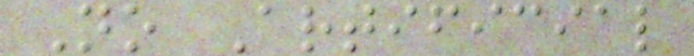No Artificial
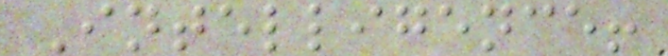Intelligence!
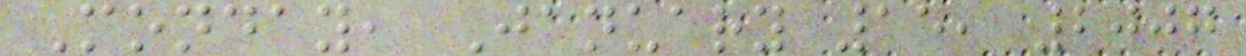Monday, January 15, 2007
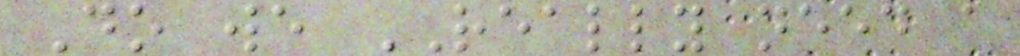Do we REALLY need a
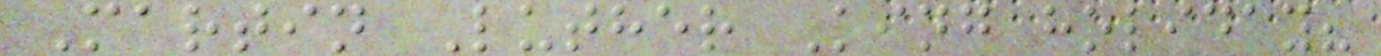Martin Luther King holiday?
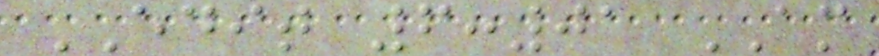EDIT 6:01 AM
